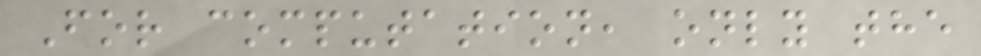For computation, only the
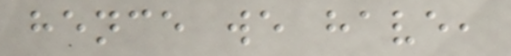hence we have,
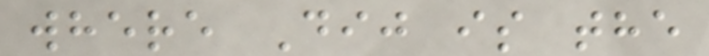where Dij is the
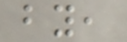by,
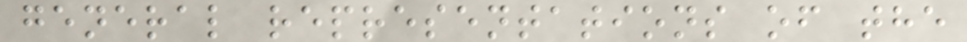general representations of the
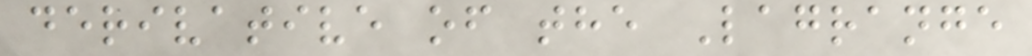derivative of the Lagrange
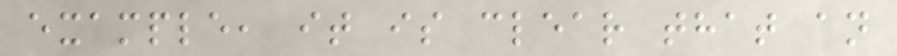example, it is clear that an
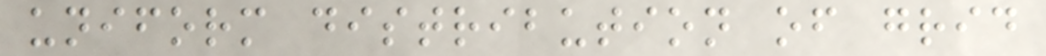uniform distribution of grid
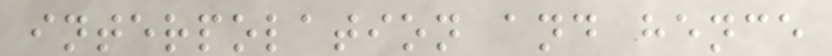interpolation and hence
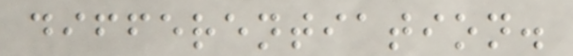differentiation.
